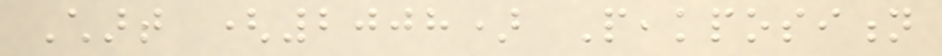Chart (2008) Peakposition
